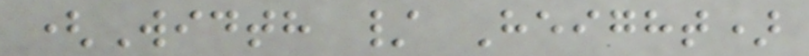(Width / Height)
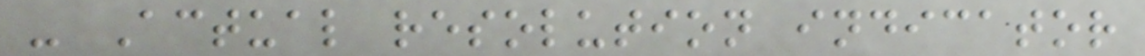- Actual resolution indicator
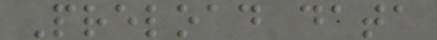Preload data
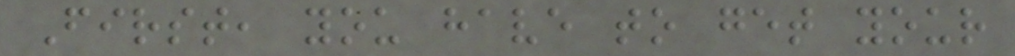First, you have to get your
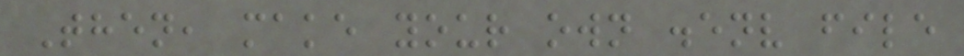Then, make your own .env file
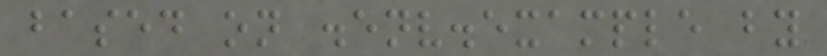based on .env.example by
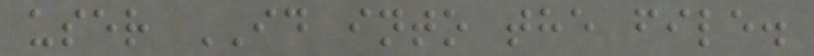user ID into the file.
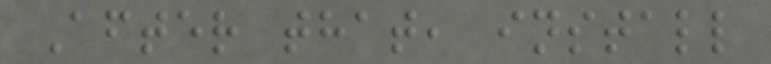After that, install
